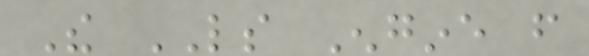The LS Engine from
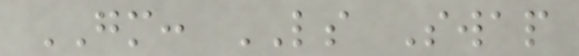GM: LS Swap
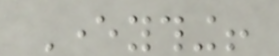Everything!
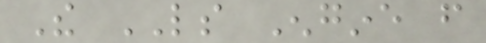The LS Engine from
